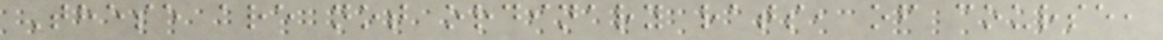These are not ordinary rats, of course,
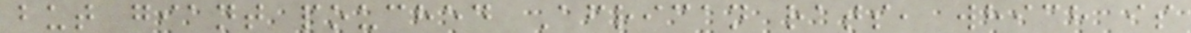but giant pouched African rats, which is
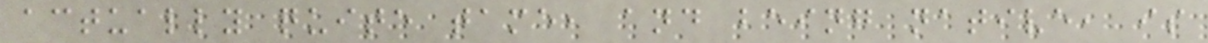actually quite tame, and being native, is
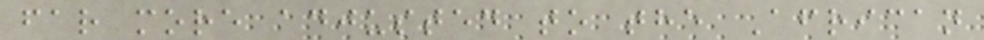far more adjusted to the African
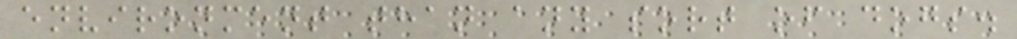environment than any sort of dogs.
